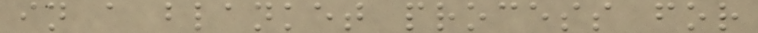in a blanket process for
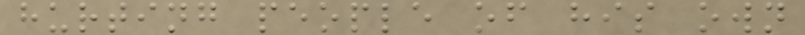hurting people of his own
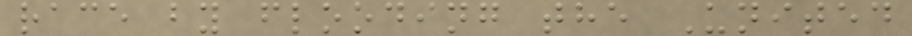race by flooding the United
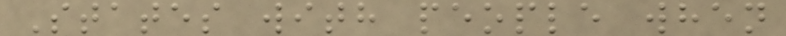States with people when
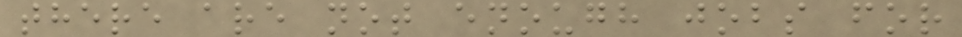there are not enough jobs for
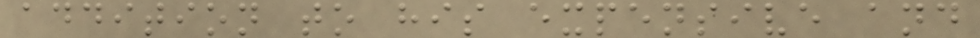addition to his expensive and
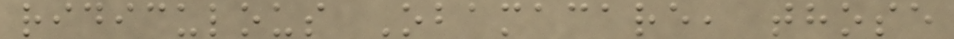ridiculous Obamacare, those
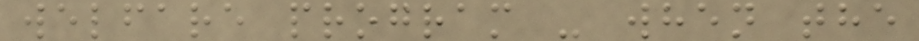welfare program - when the
